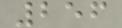256
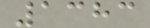1383
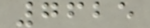7625
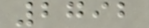2792
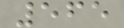565
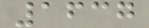1637
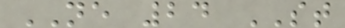NE 24 ST
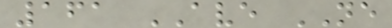161 AVE NE
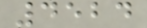4524
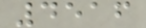4516
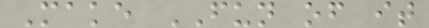Make FUN of it
